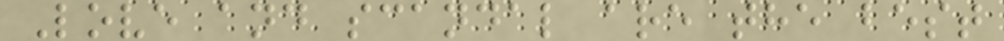Love and scandal are the best
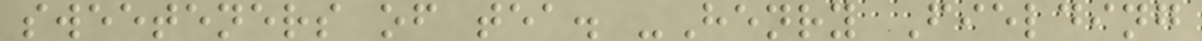sweeteners of tea. -Henry Fielding
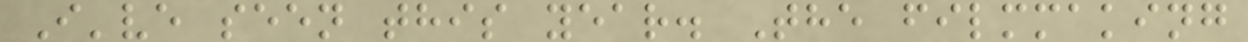I've seen this year. The filmmaking
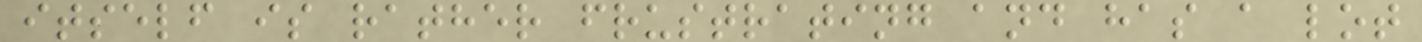itself is rather frustrating and has a lot
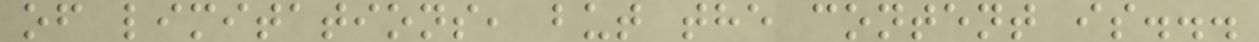of limitations, but the content is...
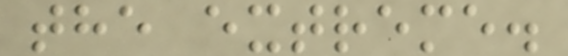the extreme.
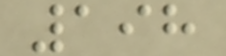198
